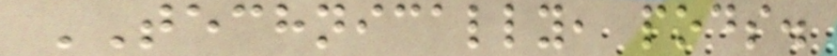TECHNICALLY, pods.
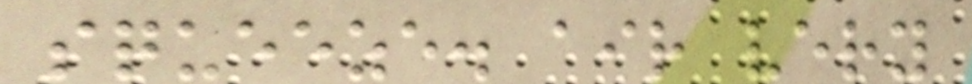squeeze. air very
